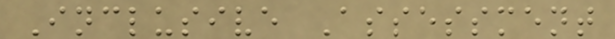Inclusive Assessment
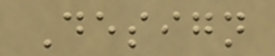Design
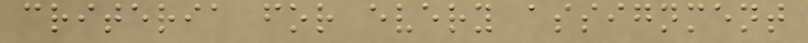criteria for every assignment
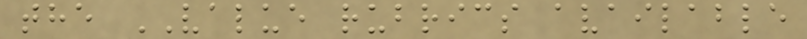the VALUE rubrics available
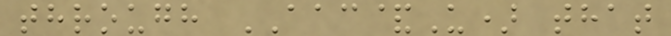through AAC&U) that
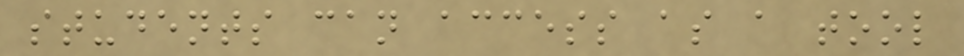students can access as a tool
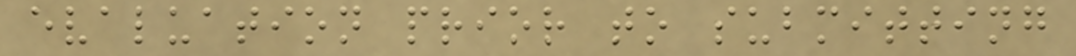evaluation prior to submitting
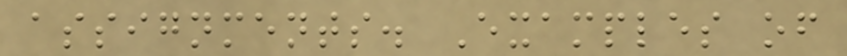assignments. Examples of
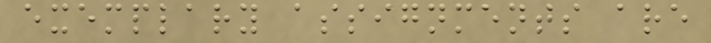exemplary assignments are
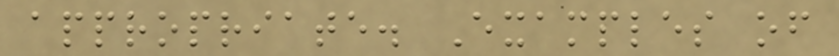appropriate. Examples of
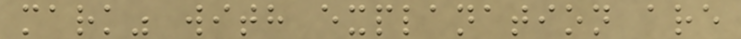mark" with explanation are
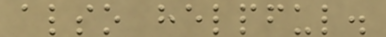also helpful.
